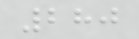280
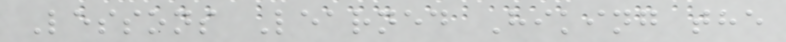Lessons Learned Hiking the
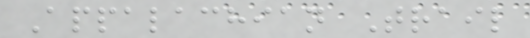Appalachian Trail
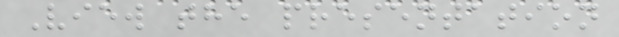View the presentation
